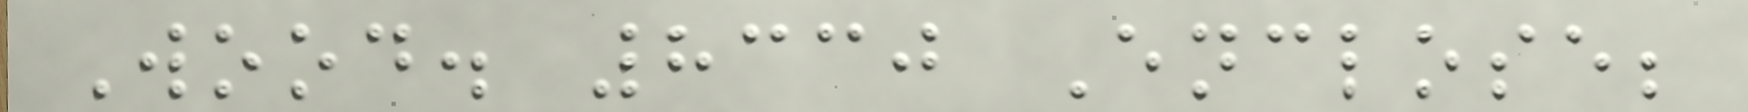Wood. 8330 Enclose;
